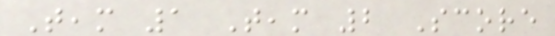Team 1 Team 2 Score
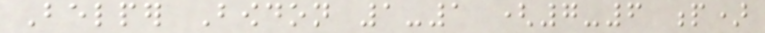Belper Bowdon 1-1 (7-6 p)
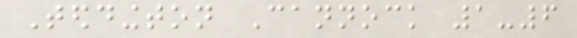Teddington Cannock 1-6
